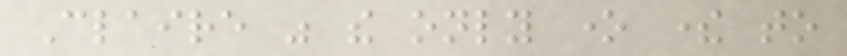Claire was the only one there to
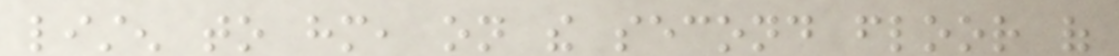listen to him, on the second floor of
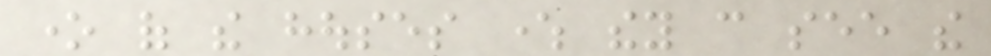one of the houses where they can see the
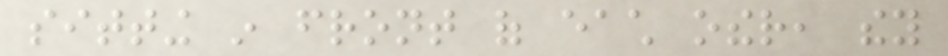sitting in front of each other, they
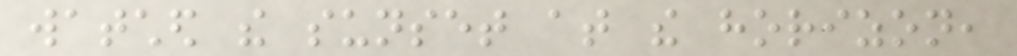watched the sunset at the horizon,
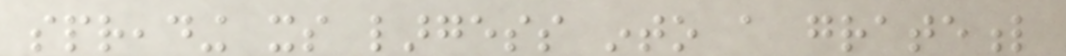spreading its largess into a grateful
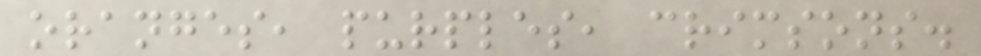oranges, purples, crimsons.
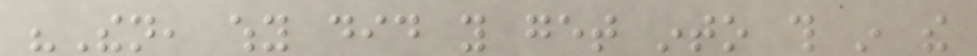"Then, why did you get into this in the
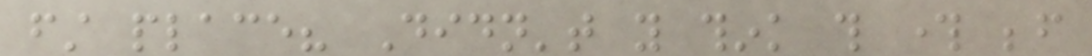first place? Didn't you think this through before
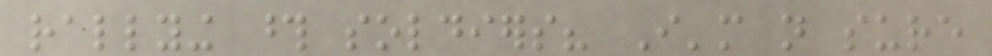rallying those soldiers? I'm not sure
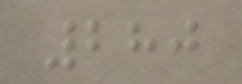280
